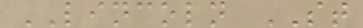LINCOLN ST
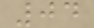04
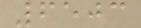6503
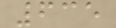635
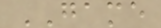GAME
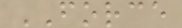FORCE
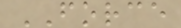FORCE
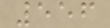556
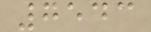7543
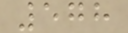578
